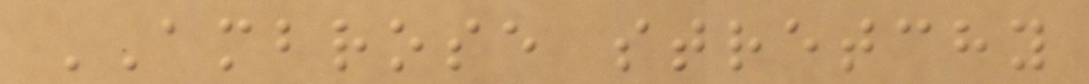AMBROSE stretchy
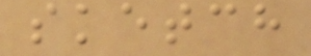sketch
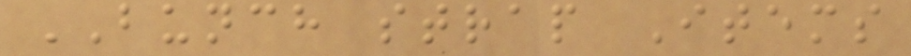BUNCH strap Items
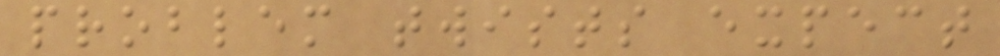problem twists expect
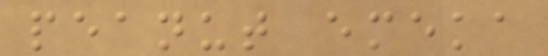peanut emeka
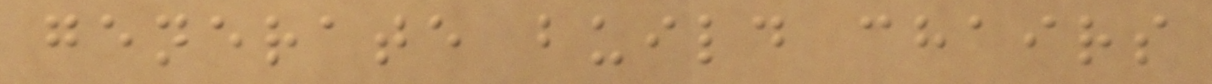generate build chairs
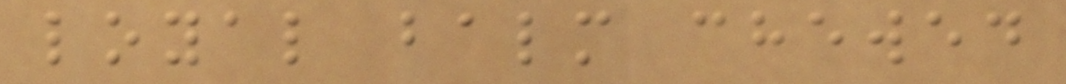loyal balm chewed
